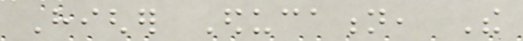Higher Education, The
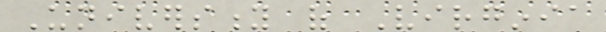University of Virginia
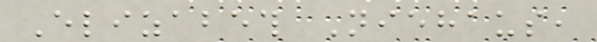Elizabeth Niehaus,
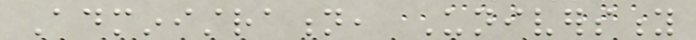Administration, University
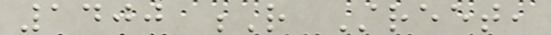1400 R Street,
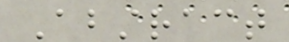Abstract
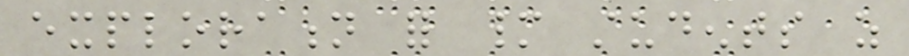exploration for many students as
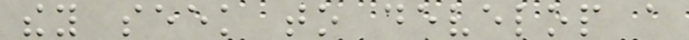they seek to develop a
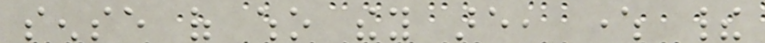sense of who they are, where their
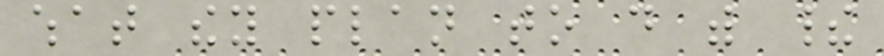what they plan to do with their
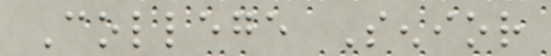College Senior
